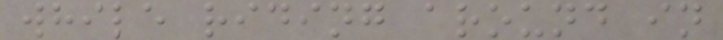while riding around in
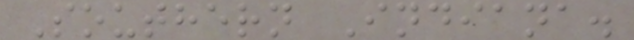Southern Indiana.
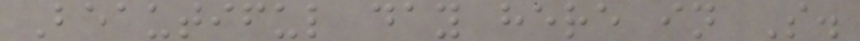Beautiful day here in S.
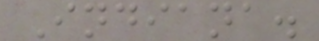Indiana.
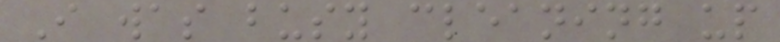I was busy cleaning up
